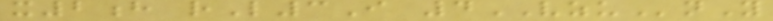x2h rL3I 4VZUnY
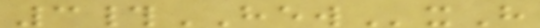3#HEWxH
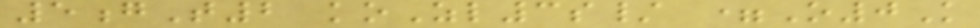5gT2 koZl3s/ =O0K
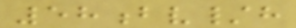58bv/h
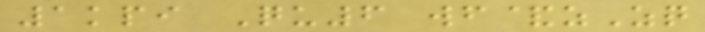1kpi Qu6 wf&zZq
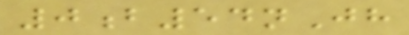0b54nJh
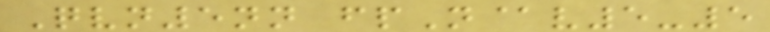Qvn5nn fpN@v5-5
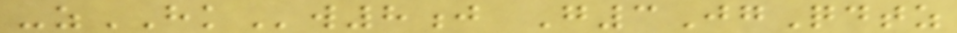-zHKw8j G3JgQdtz
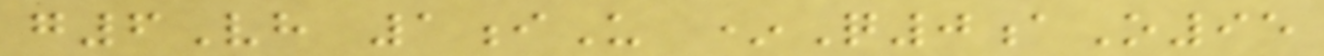g6Vh 1iU *Q0aO95
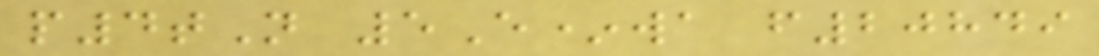p4tN 5E*wa f20849
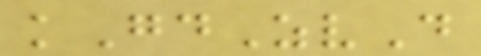kGdZvD
